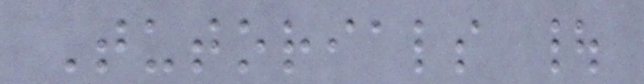Tutorials |
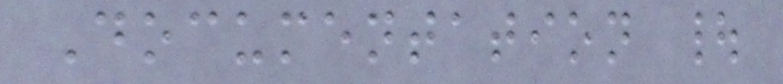Documentation |
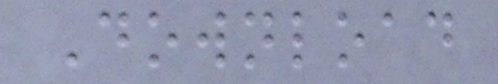Download
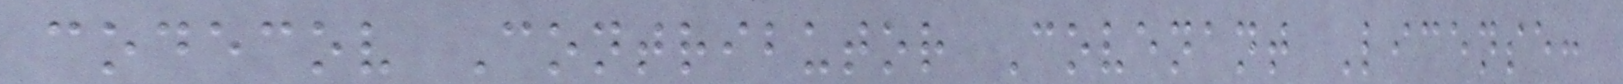codecov Contributor Covenant License:
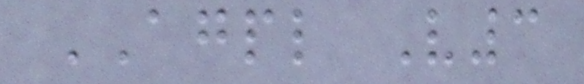AGPL V3
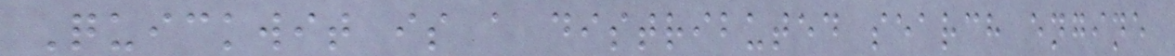Quickwit is a distributed search engine
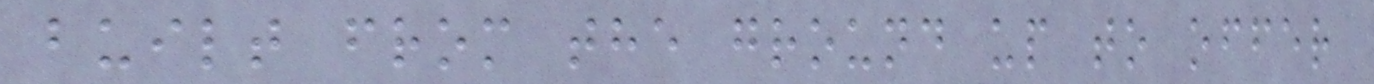built from the ground up to offer
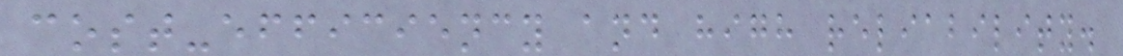cost-efficiency and high reliability.
